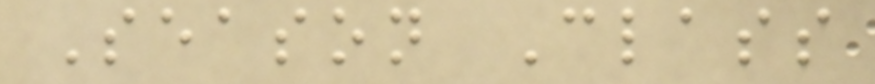Season Class
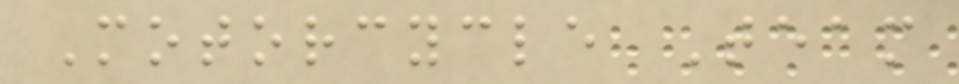Motorcycle Team
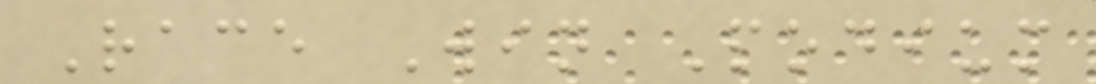Race Win Podium
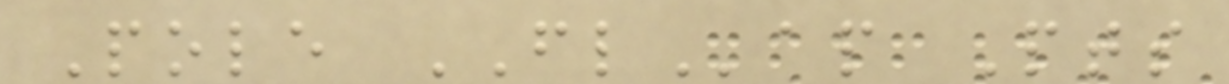Pole FLap Pts
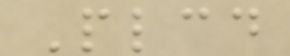Plcd
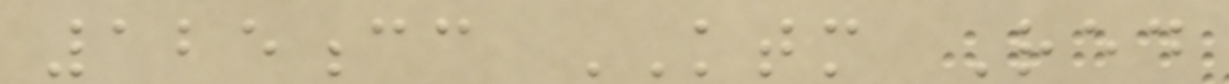125cc KTM Red
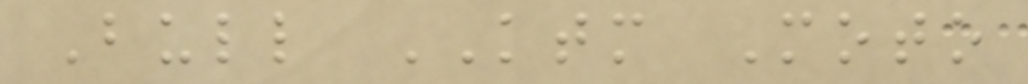Bull KTM Moto
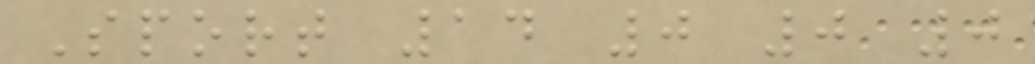Sport 14 0 0 0
